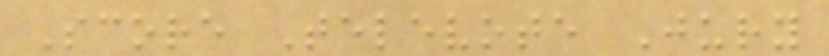Score Televote Jury
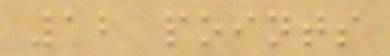12 points
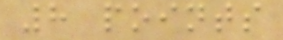8 points
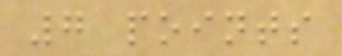7 points
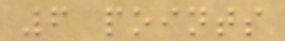6 points
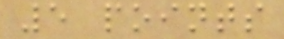5 points
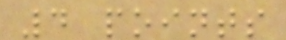4 points
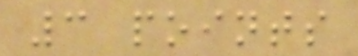3 points
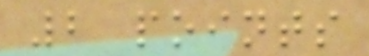2 points
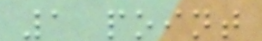1 point
